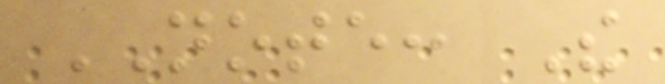NOTE: The
